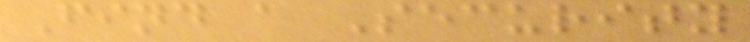Find a Security
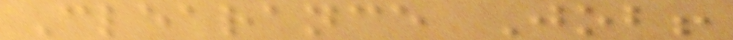Clearance Job!
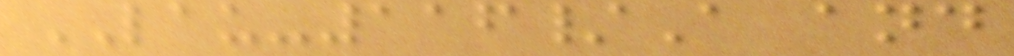LAU-116/A and
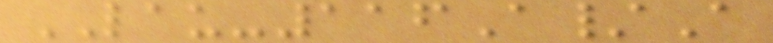LAU-116A/A
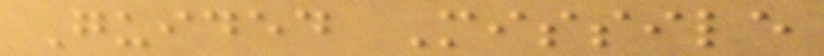Guided Missile
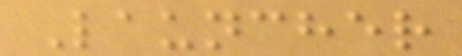Launcher
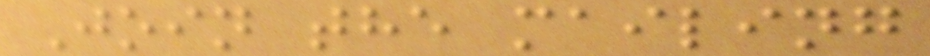Join the mailing
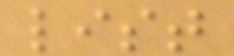list
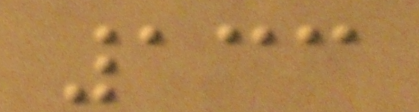133
